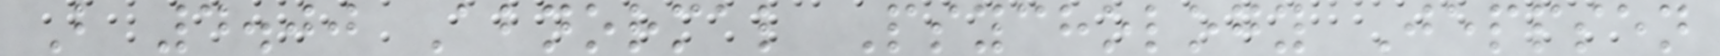B 4.00 Abnormal Psychology Jeppsen
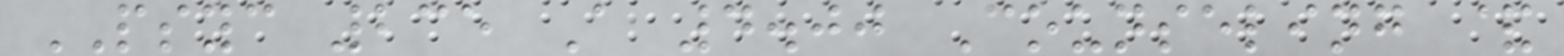PSYC 235 A 4.00 Counseling &
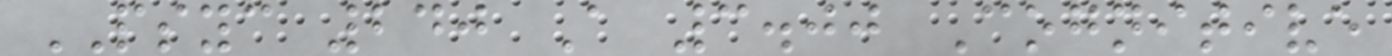PSYC 240 A 3.00 Cognitive
